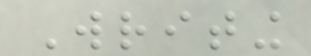Writing
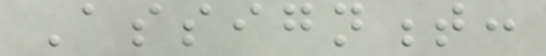Assignment:
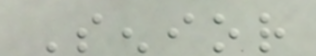Senior
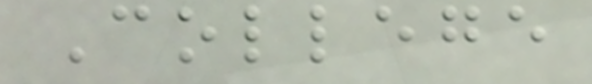College
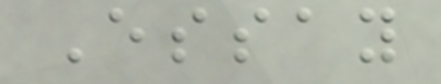Essay
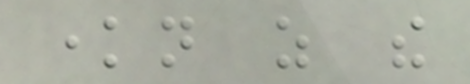known as the
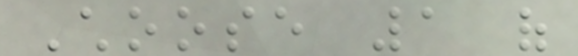Choose 1 of
